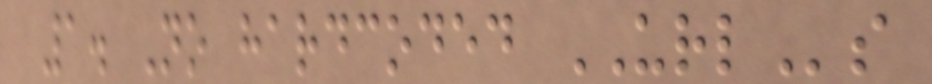1. No hardcoded URLs
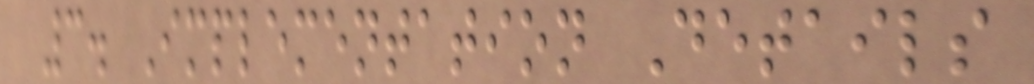3. Implementation Details
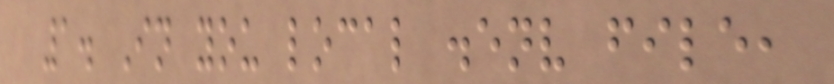1. In you local .env file,
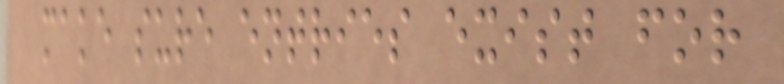make sure entries exist for
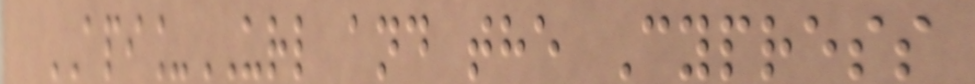API_URL and the Cypress
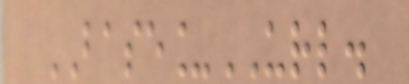BASE_URL.
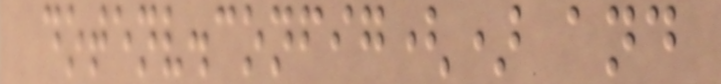dotenv.config() and
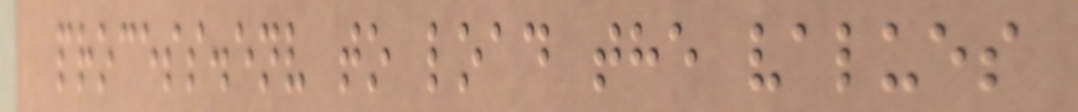process.env to load the values
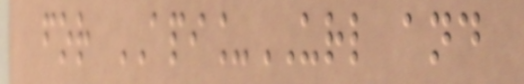for API_URL and
